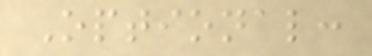Optional:
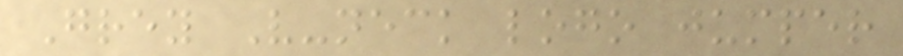Grey V-neck logo jumper
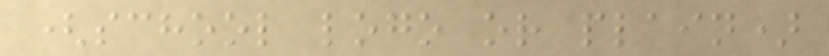(school logo or plain)
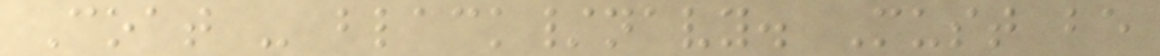Coat - black/navy. Must be
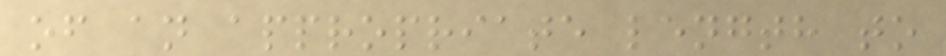of an appropriate length to
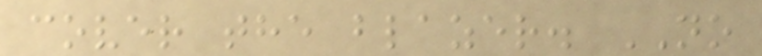cover the blazer. NO
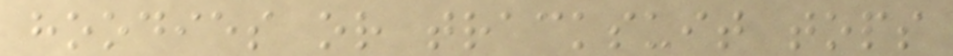hoodies or tracksuit tops
